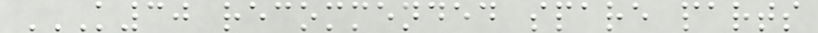K30 RECOMMENDED SPARE PARTS
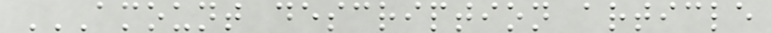AMOUNT DESCRIPTION ARTICLE
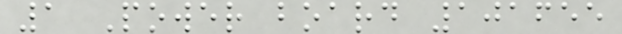1 Power board 101655
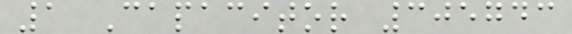1 Capacitor 305743
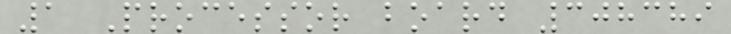1 Processor board 308389
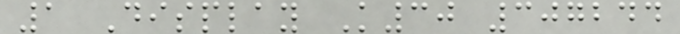1 Display K30 307244
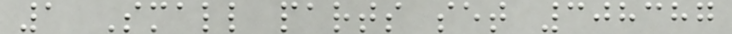1 Small parts set 308387
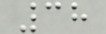38
